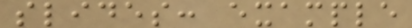slides: example
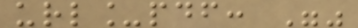url_pdf: ""
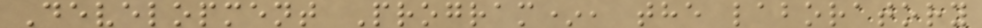Development Program*, the laboratory
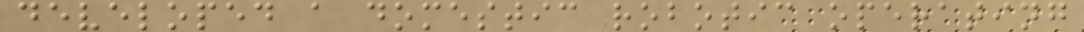developed a domestic robotic operating
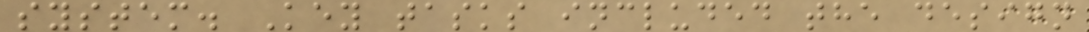system. Key tasks included the design
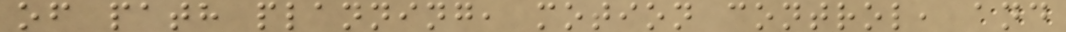of path planning, motion control, and
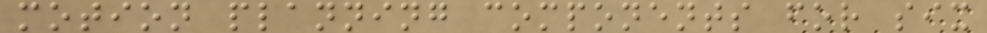motion planning components for six
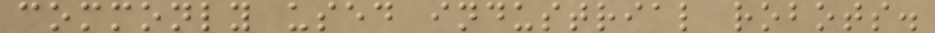commonly used industrial robots.
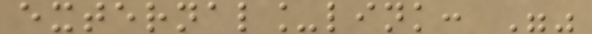external_link: ""
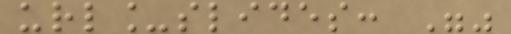url_slides: ""
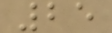25
